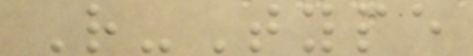R-Type
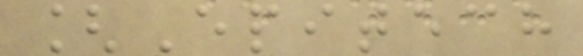[Epitech
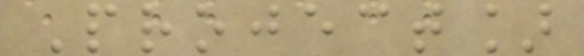Project]
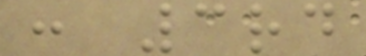: 3rd
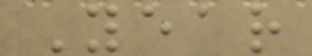Year
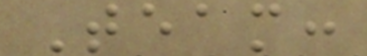Team:
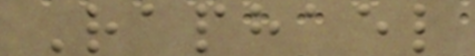Raphael
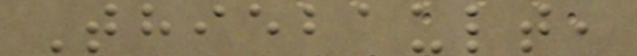Thiebault,
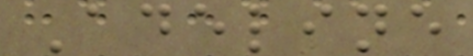Adeline
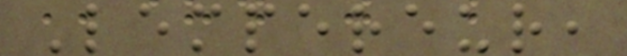Lempereur,
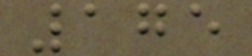175
